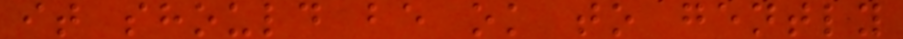it should be ok to gently
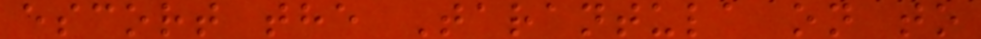escort the Tarantula on to
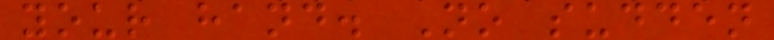your hand. No sudden
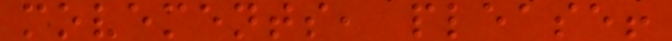movements, please!
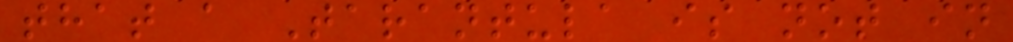that a Tarantula is not in
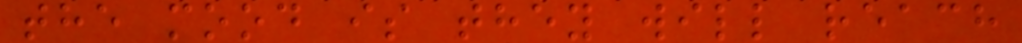the mood is they will reach
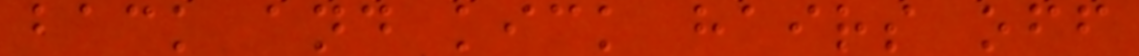back and kick hairs off
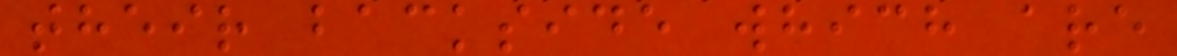their backside which are
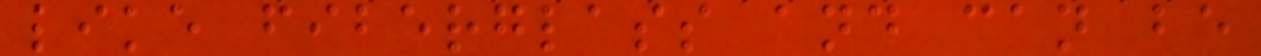like fiberglass and can be
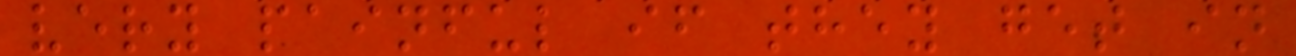very painful if they get in
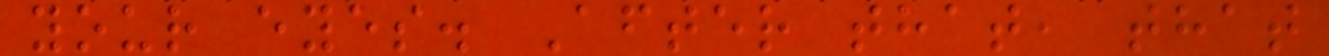your eyes. After that, that
